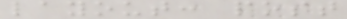layout: post
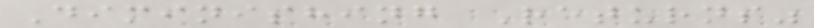Diminishing Returns"
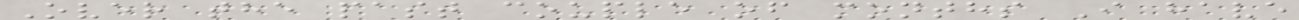Over the past couple of months I have
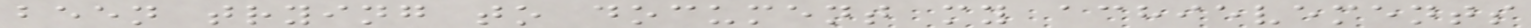been trying to document my achievements
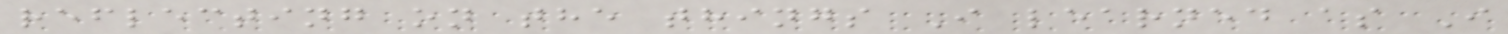reflecting on the things I learned as I
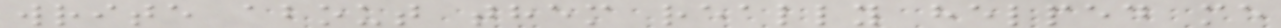write about them really helped me
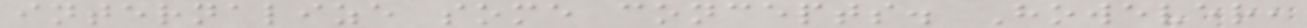internalize some concepts. However,
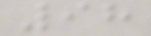98
